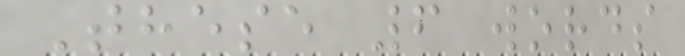These 6 words
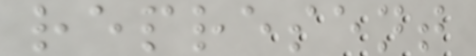represent
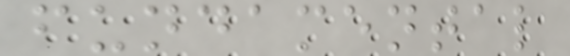fundamental
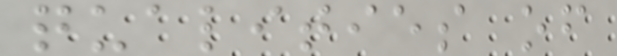qualities of
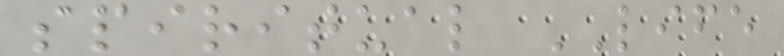spiritual LIFE
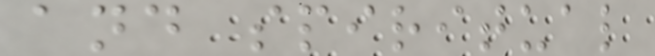and spiritual
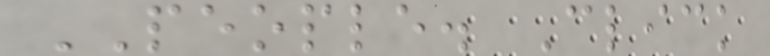PEOPLE. Click
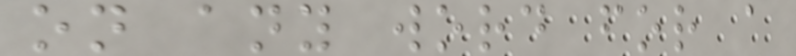on any word for a
